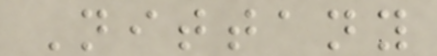Nittany
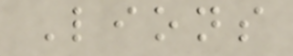Lions
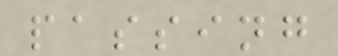passing
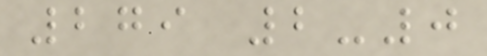279 2-0
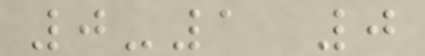0-1 0
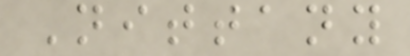Nittany
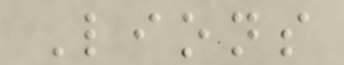Lions
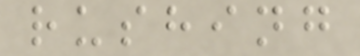rushing
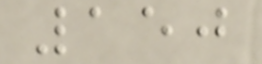150
